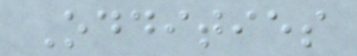Oddities
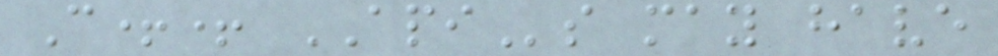C++ APIs may have
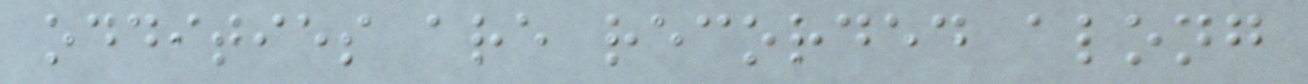oddities are recorded along
